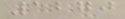1270
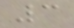3
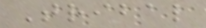Tribal
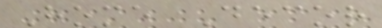Home Decor
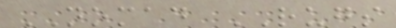NOMAD RUGS
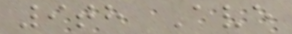9th Ave
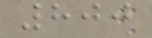800
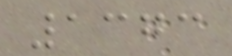1373
